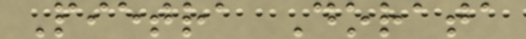Pietra Dorata
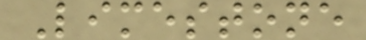Limestone
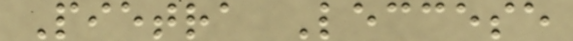Pietra Leccese
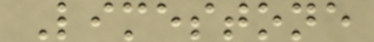Limestone
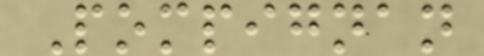Pompignan
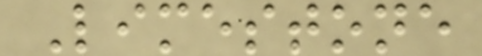Limestone
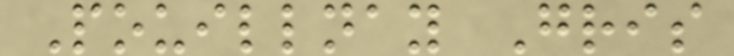Pouillnay Gris
